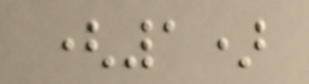(1)
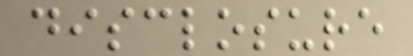disclosure
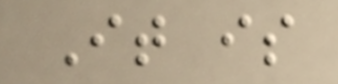It is
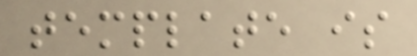template is
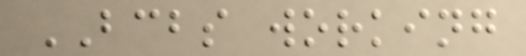BCBS working
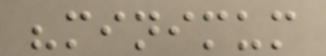"minimum
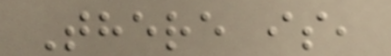There is,
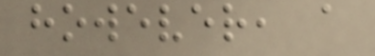however, a
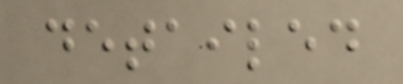detailed
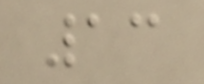13
